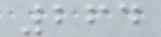264
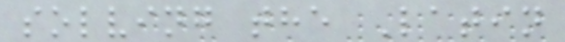solving the Latin
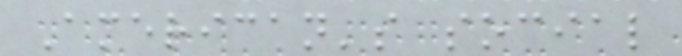American's social
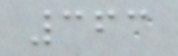363
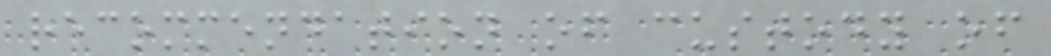recommendation of custody of
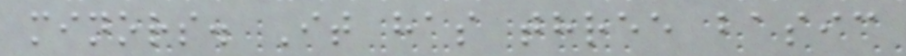minors. It has three basic
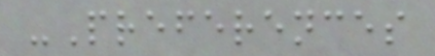-Preferences
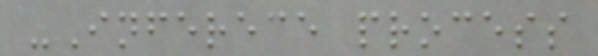-Inferece process
